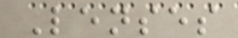Lenses
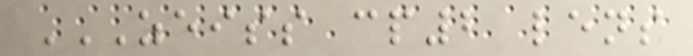ZEISS CP2 LENS
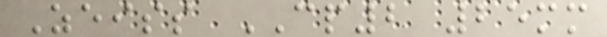Zeiss CP2 25mm
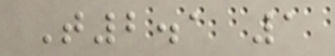T2.1 1
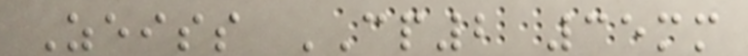Zeiss CP2 35mm
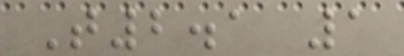T2.1 1
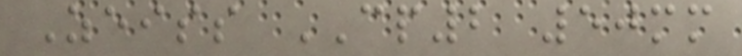Zeiss CP2 50mm
